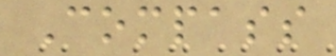Compass
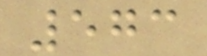573
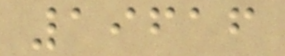19616
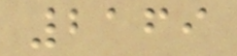2169
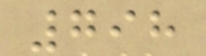798
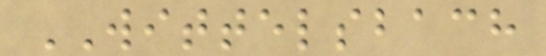WITTELSBACH
